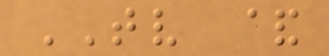TV &
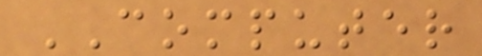COMPUTER
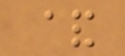&
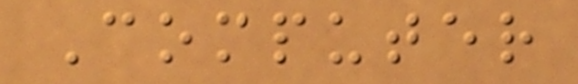Computer
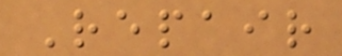Repair
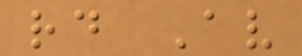rd Av
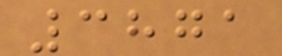3871
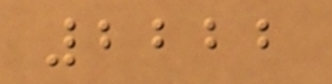2222
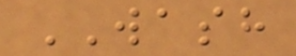WASH
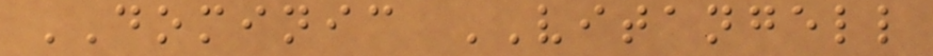DOMINIC VITANGELL
